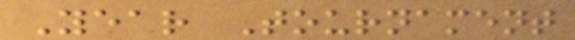Year Tournament
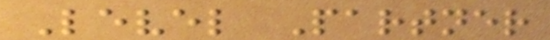Level Partner
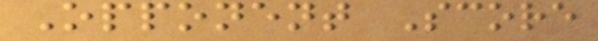Opponent Score
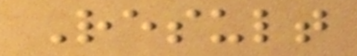Result
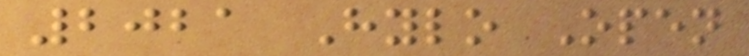2021 Hylo Open
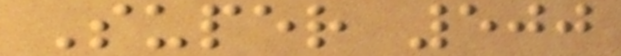Super 500
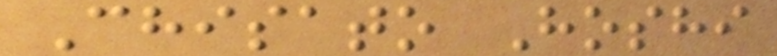Chisato Hoshi
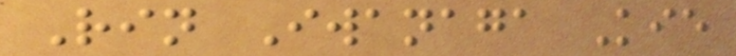Rin Iwanaga Kie
